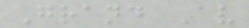Grand Av
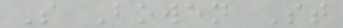S Bowen St
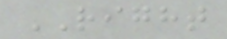RIGHT
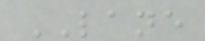LANE
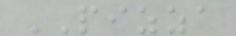PIZZA
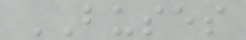BUSES
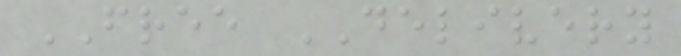FREE DELIVERY
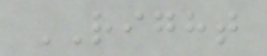RIGHT
